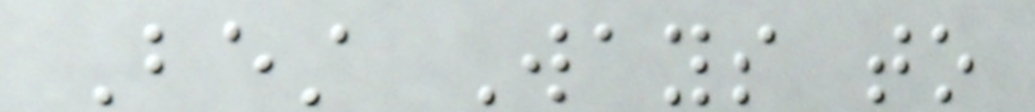Best Ways to
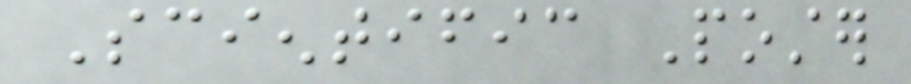Scientific Poster
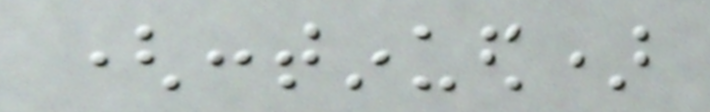(continued)
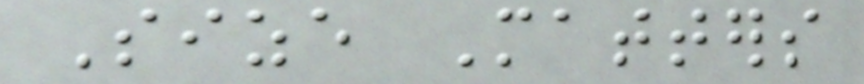Size Matters
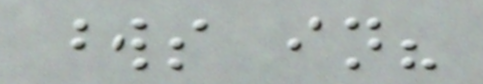words in?
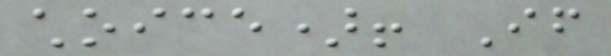choice)! If
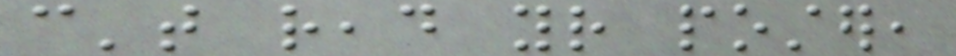can't read your poster,
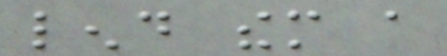lend them a
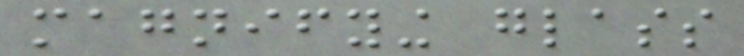magnifying glass
